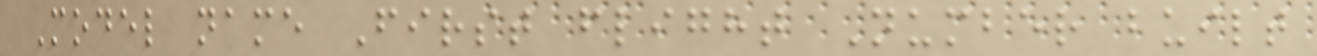Model name First flight Number built
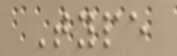Type
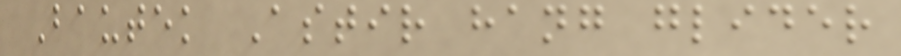Bautek Astir hang glider
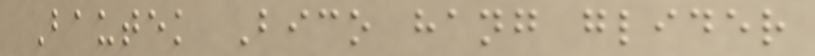Bautek Bico hang glider
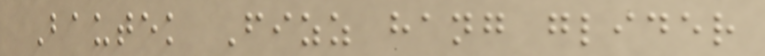Bautek Fizz hang glider
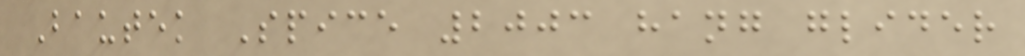Bautek Spice 2003 hang glider
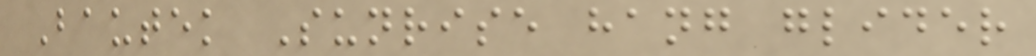Bautek Sunrise hang glider
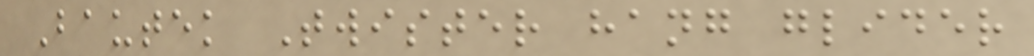Bautek Twister hang glider
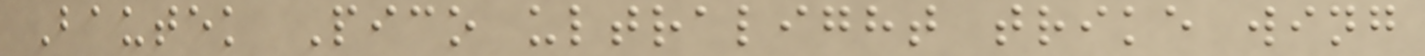Bautek Pico ultralight trike wing
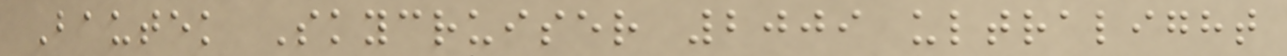Bautek Skycruiser 2009 ultralight
